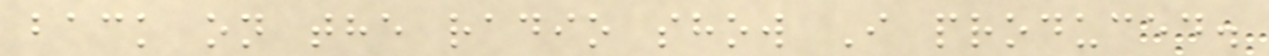back on the radio show I produced.
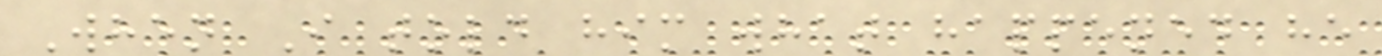When I told him what happened he
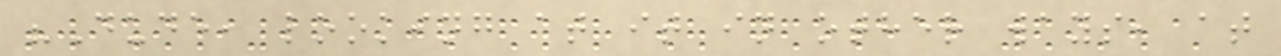"Dude, looking at it in other ways, at
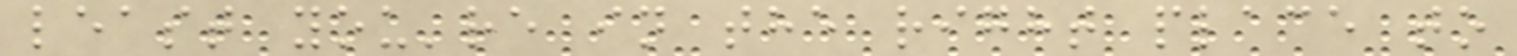least you're in the right place to
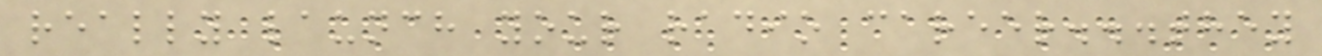really launch your radio career...they
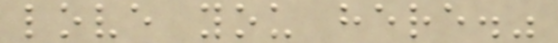love you here."
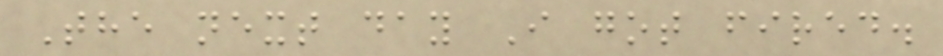The next day I got fired.
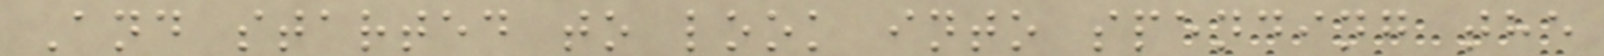And started to look into spending the
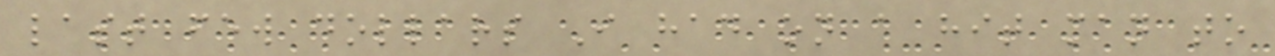last few dollars I had on a hit man to
